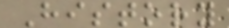History
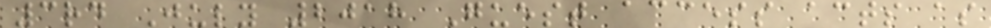3rd July 2018 Guest access acts as
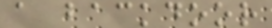a backdoor
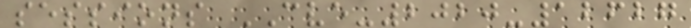sessions CVE-2020-12627
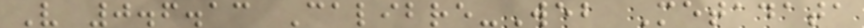V 0.6.13 Calibre-Web Metadata
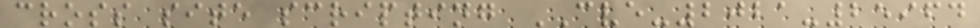cross site scripting CVE-2021-25964
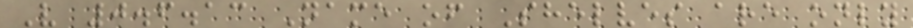V 0.6.13 Name of Shelves are only
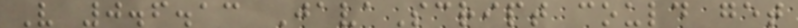V 0.6.13 JavaScript could get
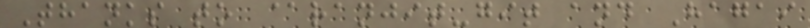Thanks to @ranjit-git and Hagai
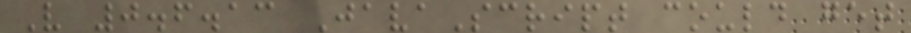V 0.6.13 JavaScript could get
